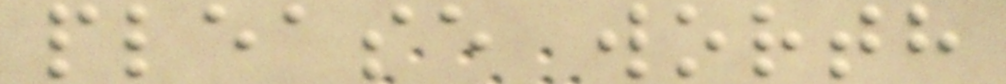please worth
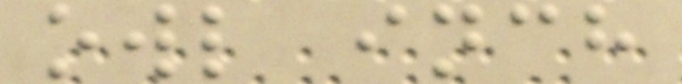owl inch
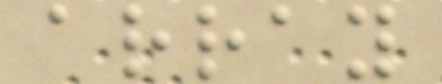array
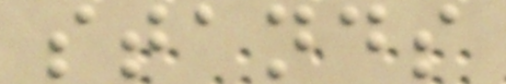stands
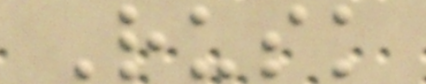Rusk
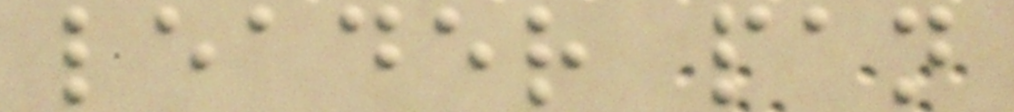leader pan
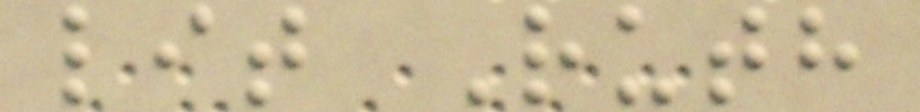lit Ruth
